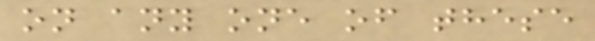on any one of these
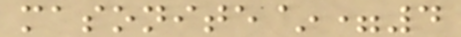masonite~=4
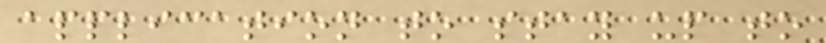application to stay up to
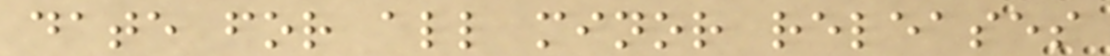date for all minor releases
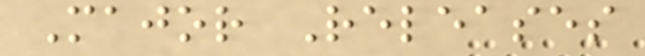Major Releases
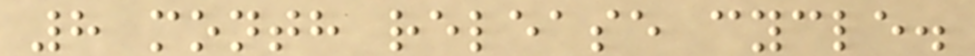8 month release cycle.
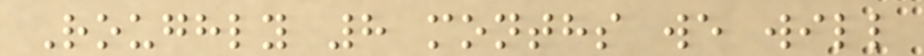Roughly 8 months we will
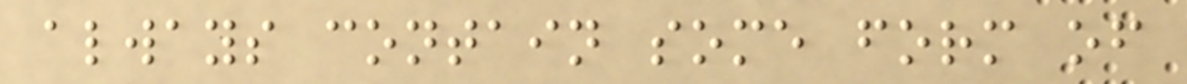always contain some form of
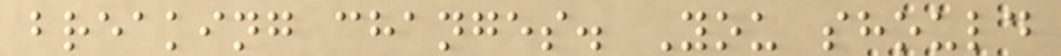breaking changes. You should
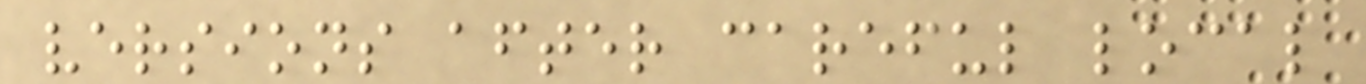versions after careful local
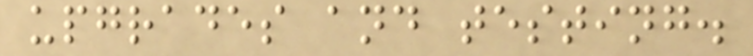upgrades and testing.
